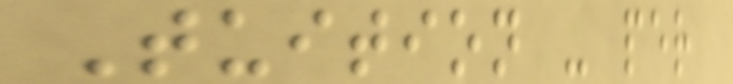Tuition - per
